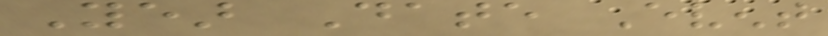Year Date Event
